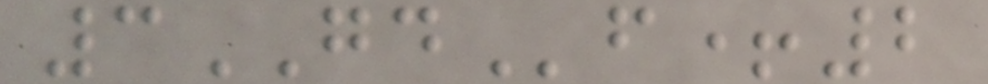3GDf+2
